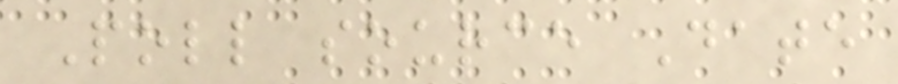Poll source Date
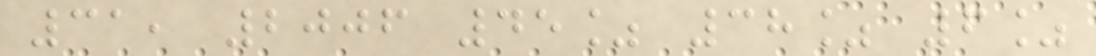31, 2006 45% 38% 6%
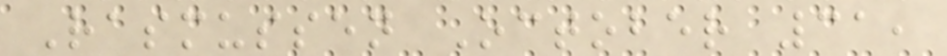Rasmussen October 31,
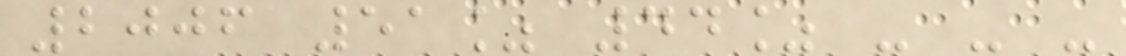2006 51% 44% - - -
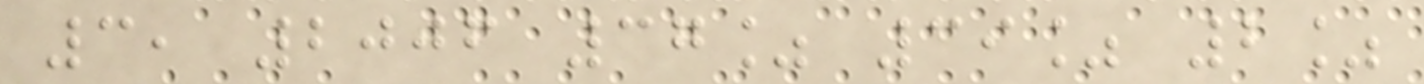3, 2006 37% 39% 2%
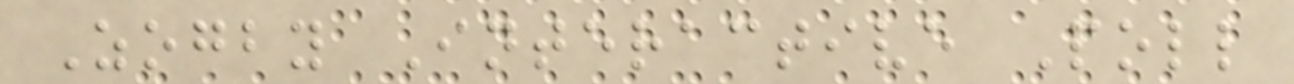Zogby Interactive Poll
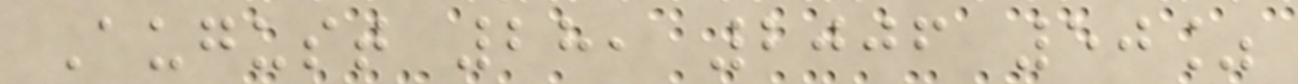August 28, 2006 50%
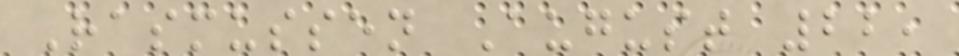Rasmussen August 22,
